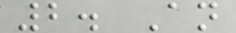2. An
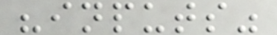"inputs"
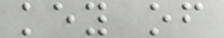key of
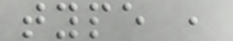type ,
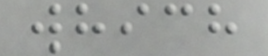which
